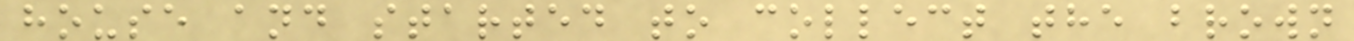house and started to collect the brown
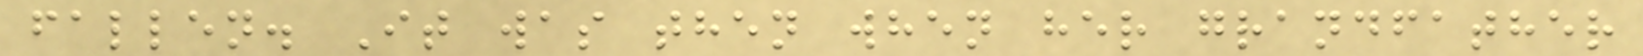fallen. It was then when her grandfather
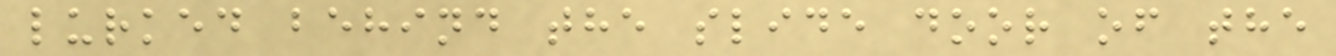lurked behind the slide door of the
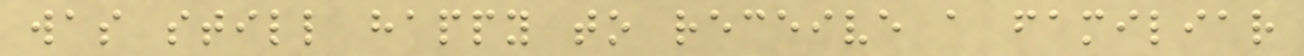was still happy to receive a familiar
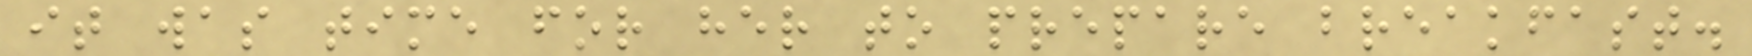it was time for her to prepare breakfast.
